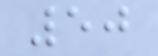50
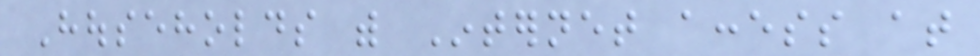Households with Internet access at
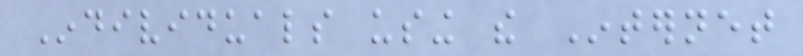Individuals using the Internet
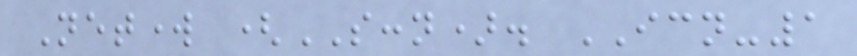Network (SCCN). ICN-1
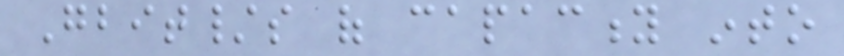Gbit/s of capacity into
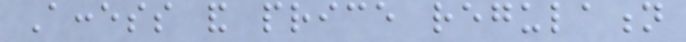Access and price regulation
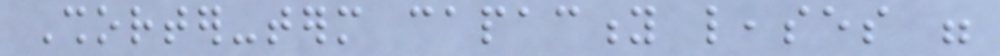Shorter-term capacity leases were
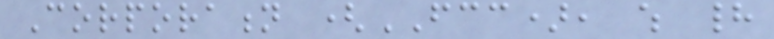Corporation (FCC), which had
